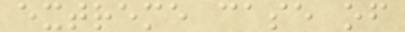extreme case of
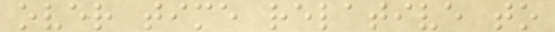over time relative to
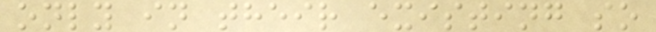only in their existing so
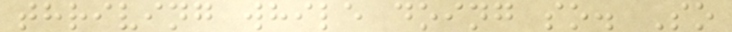thriving while doing so. So
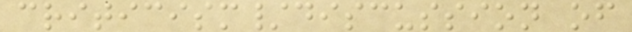criticism/discussion of
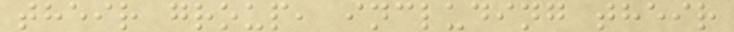their group, including their
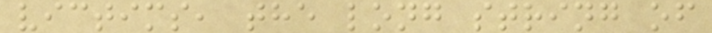victims, the long string of
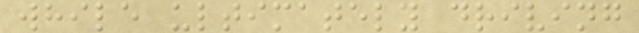while ultimately driving
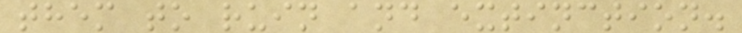them to ruin and extinction.
